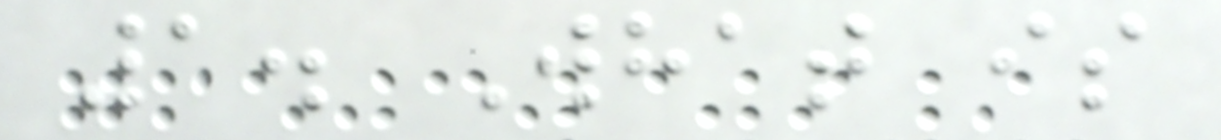1. What is
